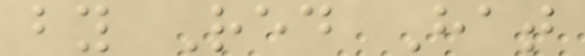by Red Hat
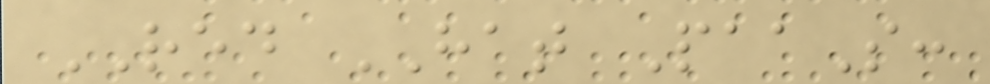RED HAT PaaS:
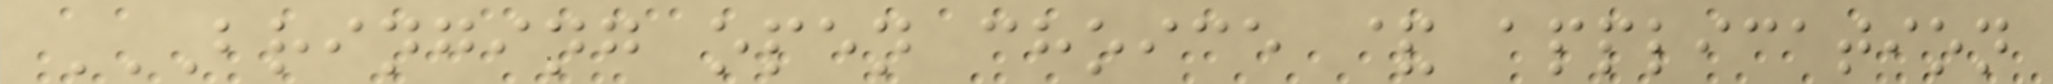BRINGING OPEN CHOICE & APPLICATION
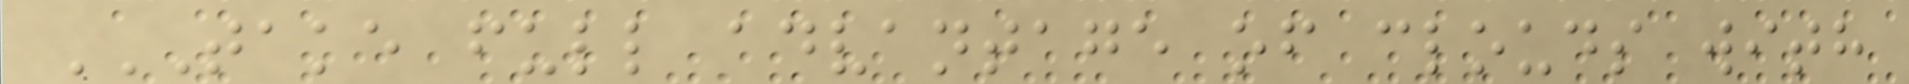TAKE FULL ADVANTAGE OF CLOUDS WITH
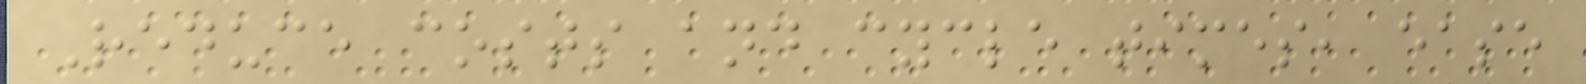Reduce costs and cycle times, ease
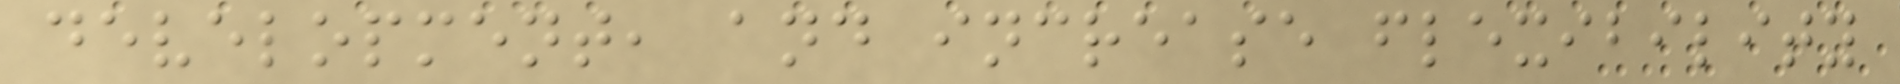development, and increase flexibility
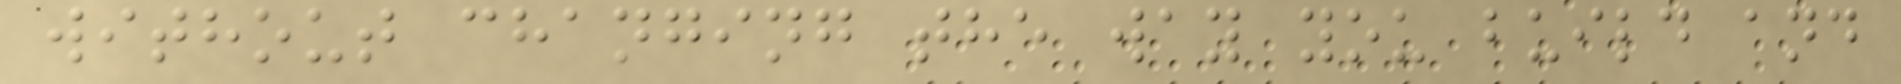without changing the way you build and
